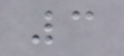3
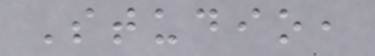Studio,
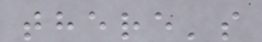there's
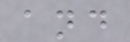and
